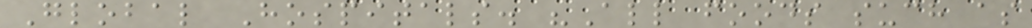Global Hospitals. "All foods such as
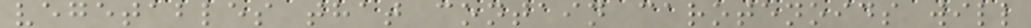vegetables that contain carotenoids will
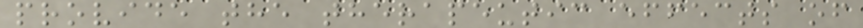provide the therapeutic effects of
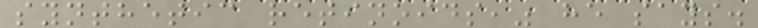synthetic retinoids," he says.
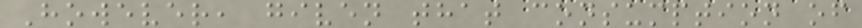However, given that consumption of
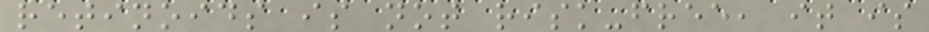retinoids is not risk-free, it is
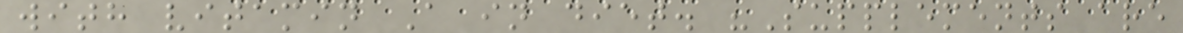with vitamin A in diet. "Supplements are
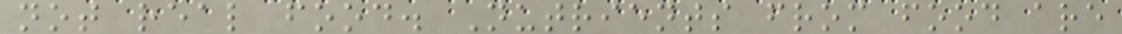not real food. Nutrients from food are
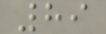89
